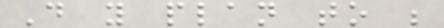Do you plan to be
